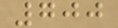700
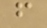f
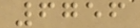6756
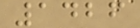1426
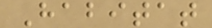Habitat
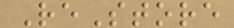ReStore
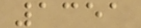1351
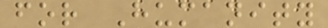for Humanity
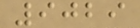9029
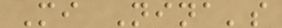Mi Nina's
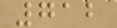712
